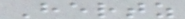Hertz
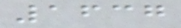1637
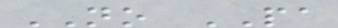NO PA
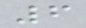6
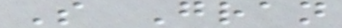S Gran
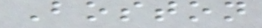Boston
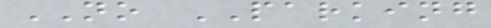NO PARKING
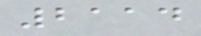2114
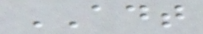ADT
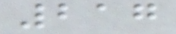217
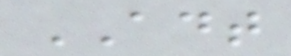ADT
